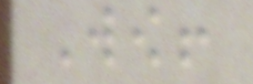Wow!
